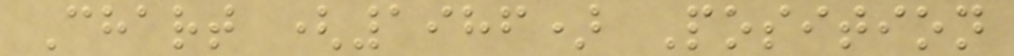Chart (1986) Position
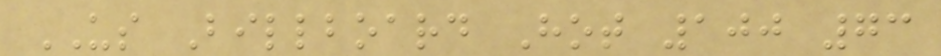US Billboard Hot 100 73
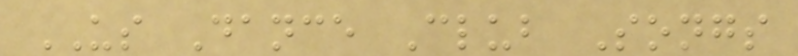US Dance Club Songs
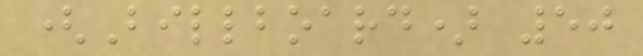(Billboard) 50
